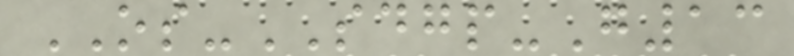OS-SDGP-G13
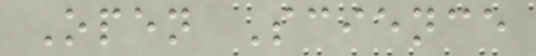Open Science
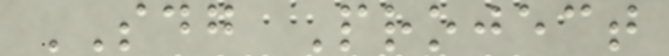SDG Project
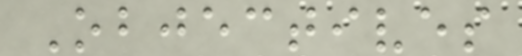Objectives
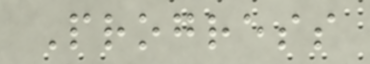Progress
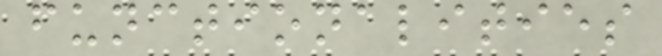functionalities
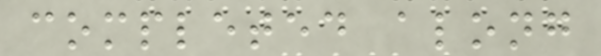completed along
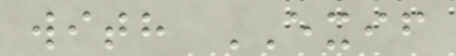with EXIF
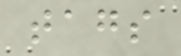tags
